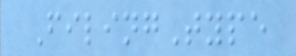FilingType
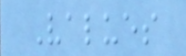Values
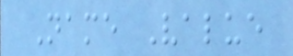Name Value
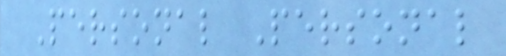Personal Personal
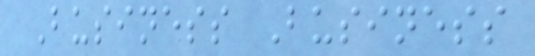Business Business
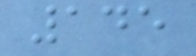145
